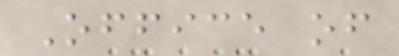Office of
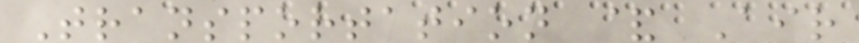Transportation & Air
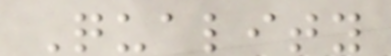Quality
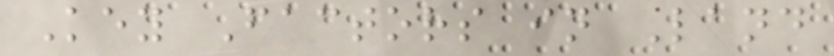Key Factors in Land
